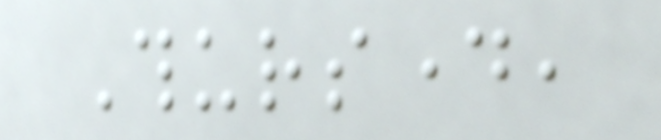Thursday,
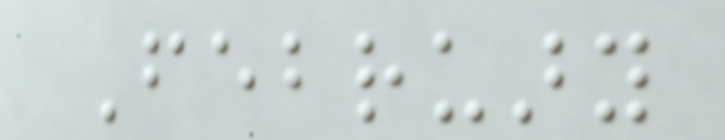February
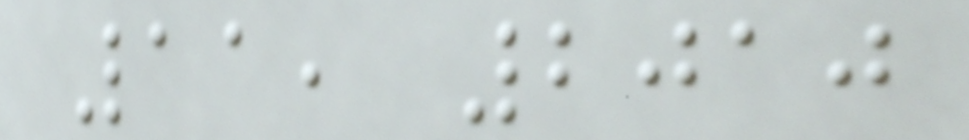11, 2010
